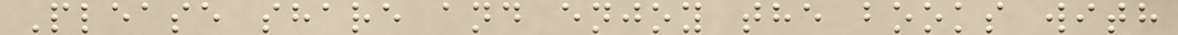Please share and enjoy the books with
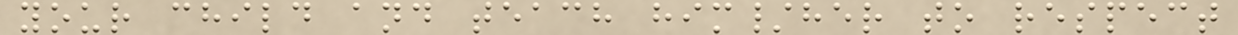your child and teach him/her to respect
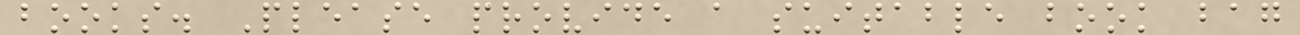books. Please provide a suitable book bag
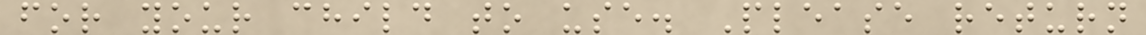for your child to use. Please return
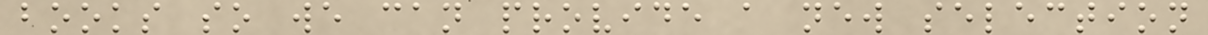books so we can provide a new selection
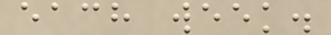each week.
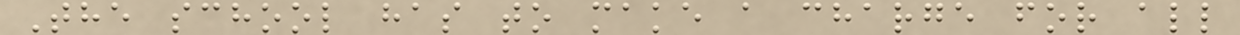The school has to make a charge for all
